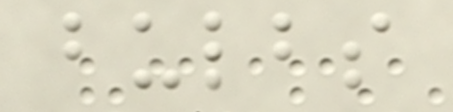bulbs
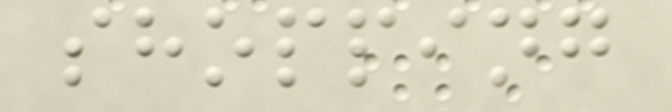shopping
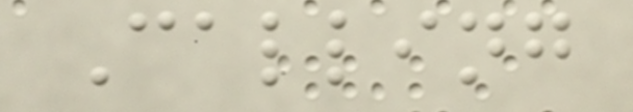Calling
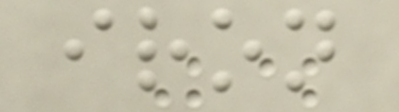iron
